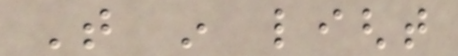That in light
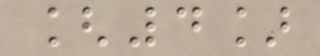[4]
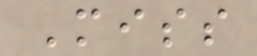Miss
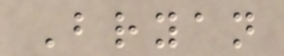Bryan
